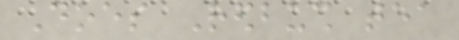Does Redbush tea
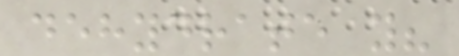dehydrate you?
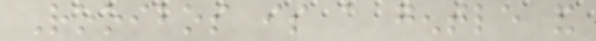Rooibos is a gentle and
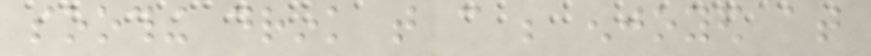soothing drink that can be enjoyed at
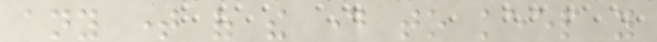any time of the day to keep you
